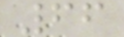66
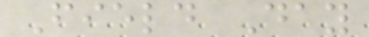Field Day
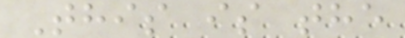This is the
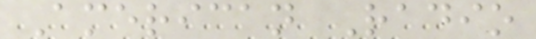American Radio
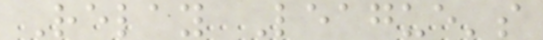Relay League's
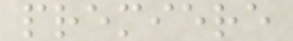premiere
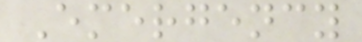Emergency
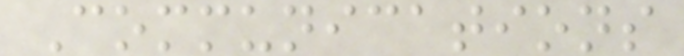Communications
